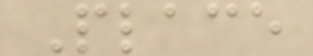Place
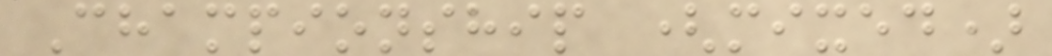Championship (mixed)
